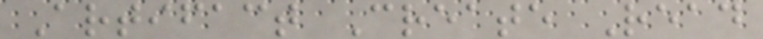Artifact Create Read
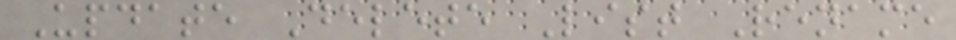Update Delete List Rename
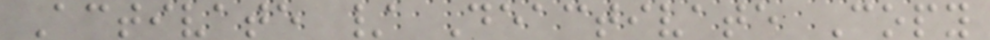Activate / Deactivate Copy
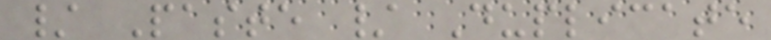/ Paste / Duplicate
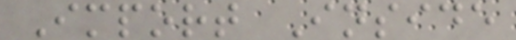Import Inside
